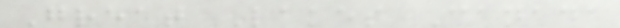Great Lakes Canada
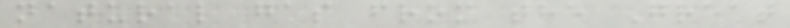natural gas from the Great
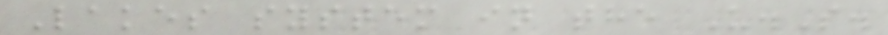Lakes system in the U.S.
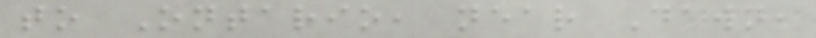to Ontario, near Dawn,
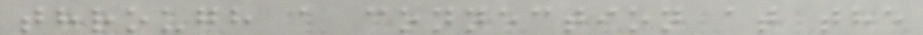through a connection at the
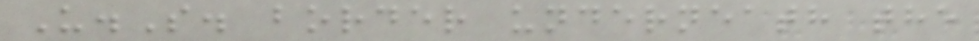U.S. border underneath the
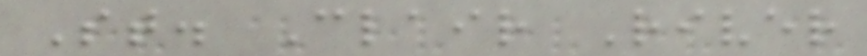St. Clair River
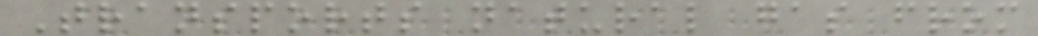Transports natural gas from
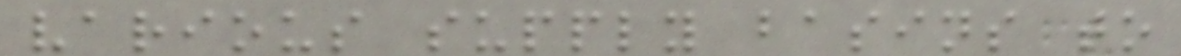various supply basins to
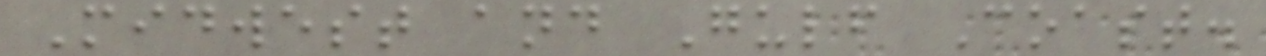Midwest and Gulf Coast.
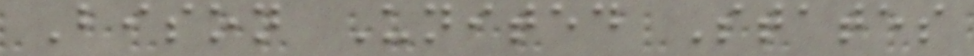Bison United States
